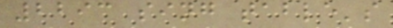2293 sing table's
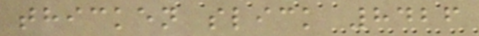thicken slick 8426
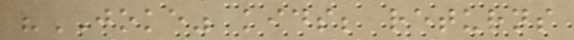"JOKE" kids; returns
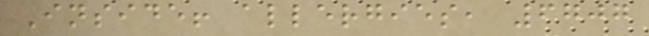Inside! allergies, 6707
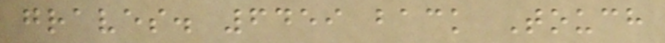graves. 6459 back Touch
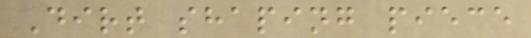Dirt shaping piece
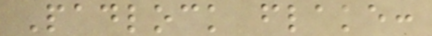Padlock flake:
